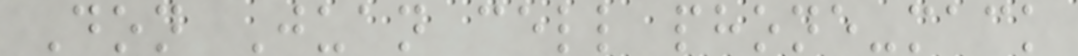Don Juan cell phone-mack
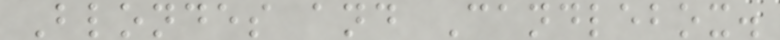Blondes and Candlebox.
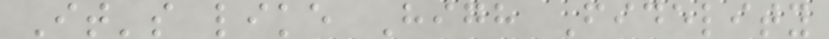It's like High Fidelity
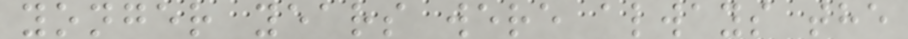yonger years were always the
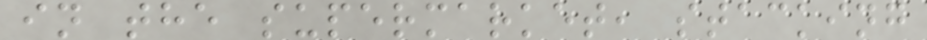in the supermarket, stacking
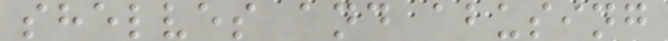shelves and abusing
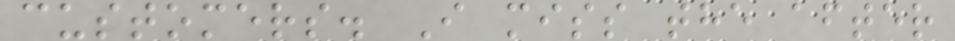customers. I miss the after
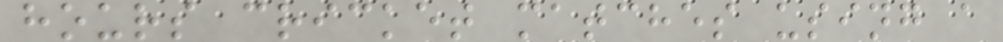hours cricket matches using a
